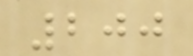200
